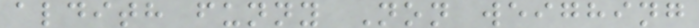aldith funny Non weighing
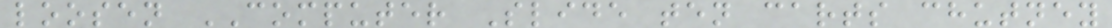loosen COMPUTER Slide ten carts chutney
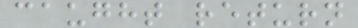caught return
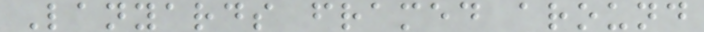Lanyards framed around
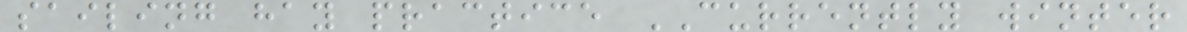sailing hay practice CURRENTLY winter
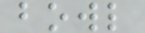bowl
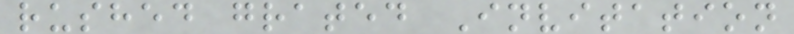rushed grated Invitation
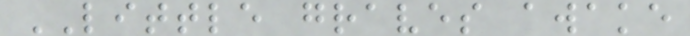LITTLE graves awake
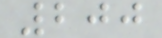200
